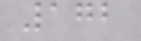172
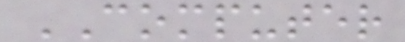COMPUTER
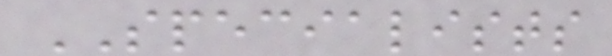SPECIALISTS
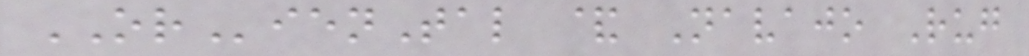ORienTal & Navajo Rug
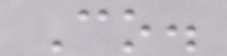Co.
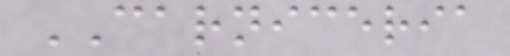CARNICERIA
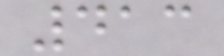413
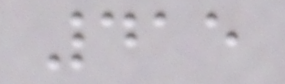415
